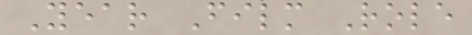Year Film Role
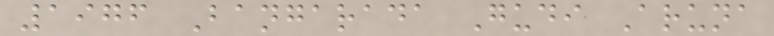1976 Bangarada Gudi Aruna
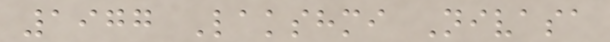1977 Lakshmi Nivasa
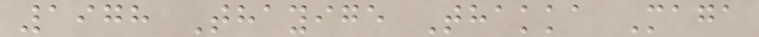1978 Thayige Thakka Maga
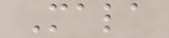Mala
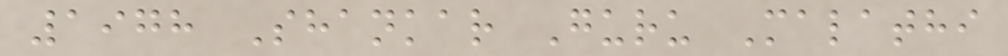1978 Shankar Guru Malathi
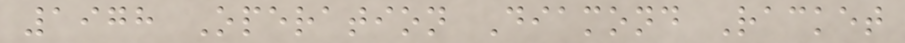1978 Operation Diamond Racket
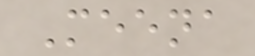Meena
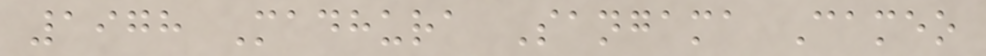1978 Madhura Sangama Cameo
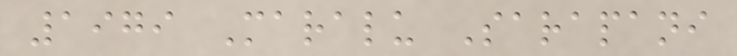1979 Maralu Sarapani
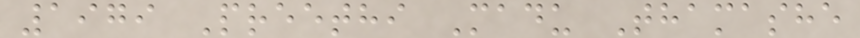1979 Preethi Madu Thamashe
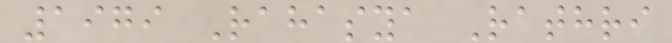1979 Rahasya Rathri
